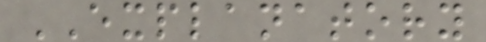EXPLANATORY
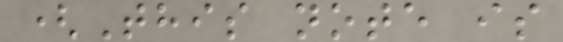(This note is
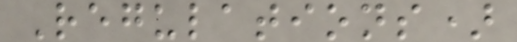Regulations)
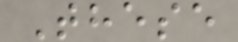These
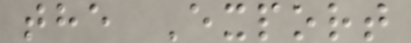the Export
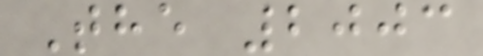The 2003
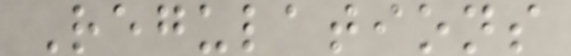Regulations
